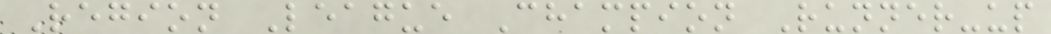Region League Champion Runner-up
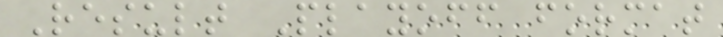Result Playoff format
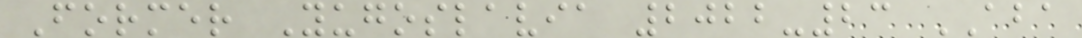Former Yugoslavia 2022-23 ABA
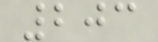203
